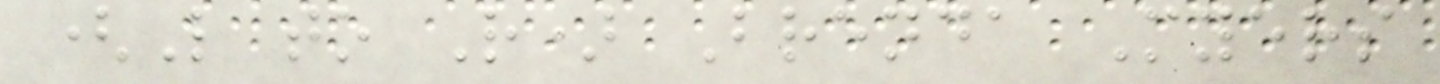(L to R) Brenda Myers
